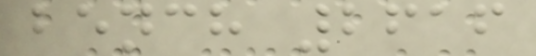bench 2616
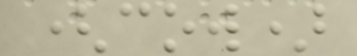(cow)
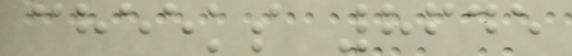cheeks 8645
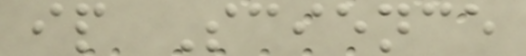ip Science
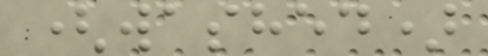(washed)
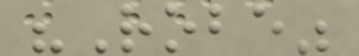"Robe"
